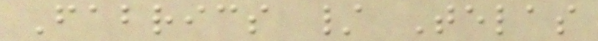Fabrics / Telas
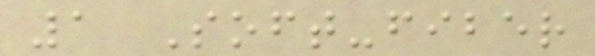1 Soft-fiber
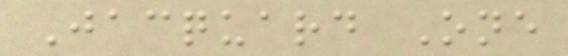Jacquard One
